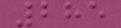285
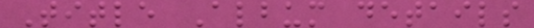Title Album details
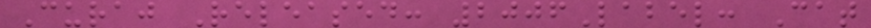Curaj Released: 2006Label: Cat
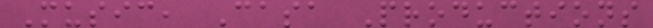Music, Casa Productions
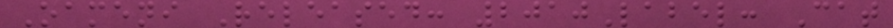Oameni Released: 2010Label: Cat
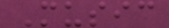Music
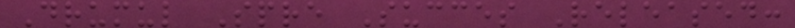Drumul Spre Succes Released:
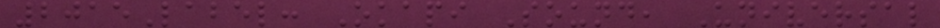2015Label: Okapi Sound, Universal
